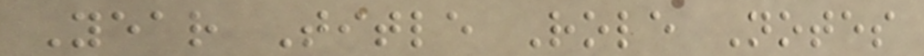Year Title Role Notes
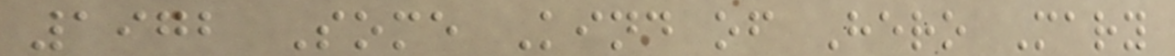1972 Some Kind of Hero Mary
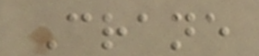Crane
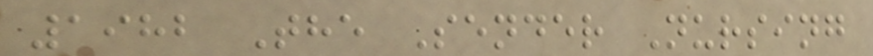1982 The Sender Nursing
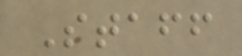Staff
